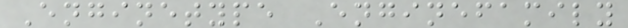Enginetype Enginefamily
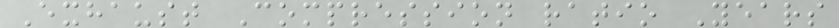Exhaust Compression ratio Years
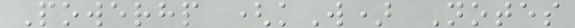Powerhp (kW) Notes
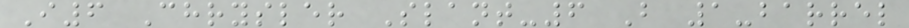I6 Chrysler Slant-6 B 1-barrel
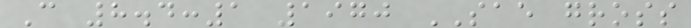C 8.4:1 1970 SAE gross
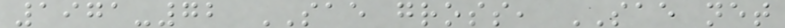1971-72 SAE gross, SAE net
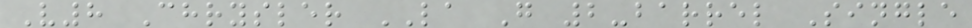V8 Chrysler LA G 2-barrel Single
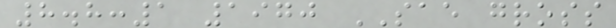8.8:1 1970 SAE gross
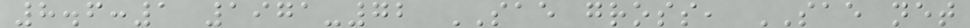8.6:1 1971-72 SAE gross, SAE net
